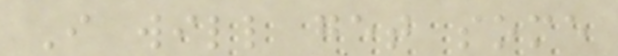I will get some
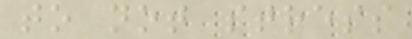to not stress
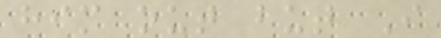him out but I
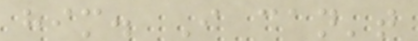him. I can't
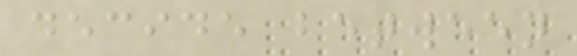decide between
